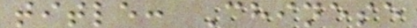title: Chinese
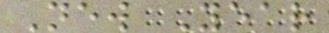New Year
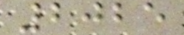2025
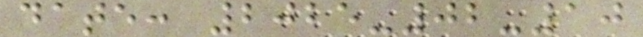date: 2025-02-10
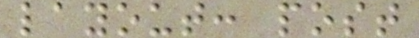layout: post
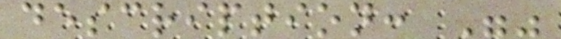description: ""
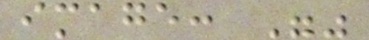image: ""
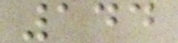144
